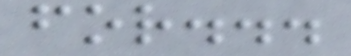for...
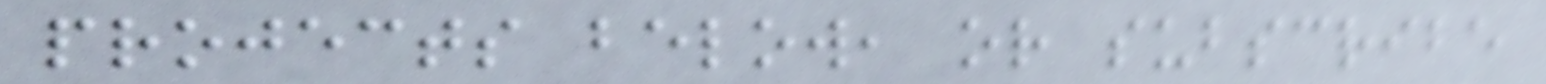projects below, or subscribe
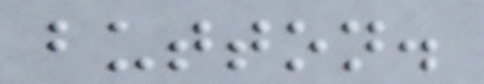button.
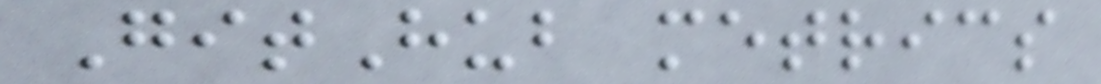GitHub metrics
